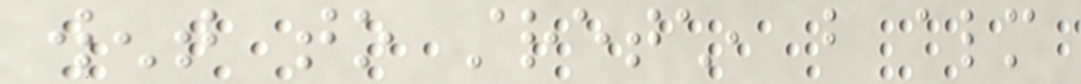went to stretch, but almost
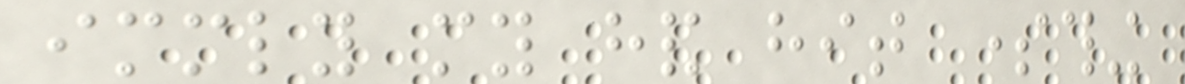immediately my hand hit something
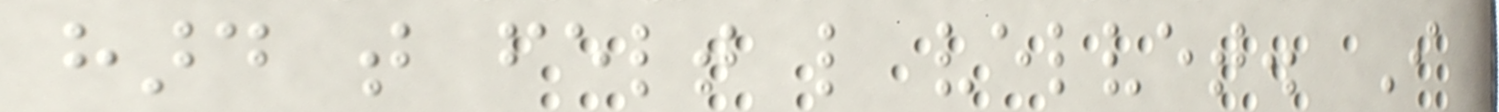hard that felt like velvet. I
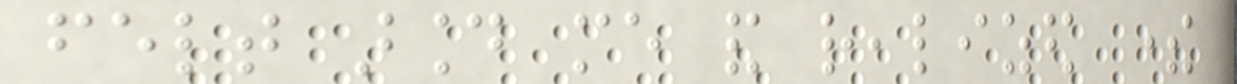felt around me and realized there
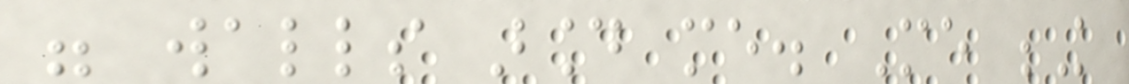were walls around me. Me being
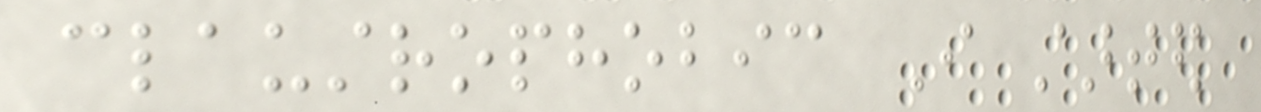claustrophobic I started
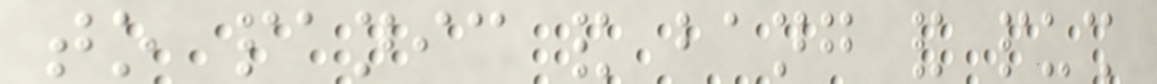to panic and bang and push
